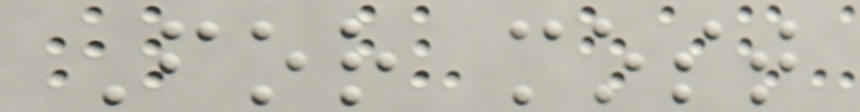For most
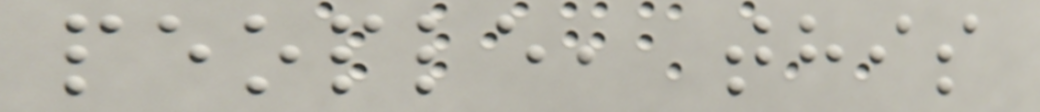people, this
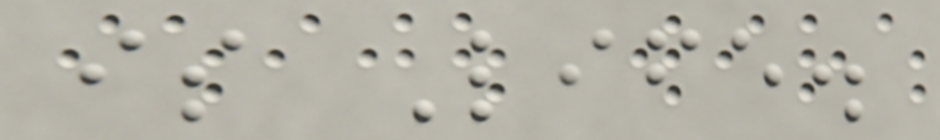is Life.
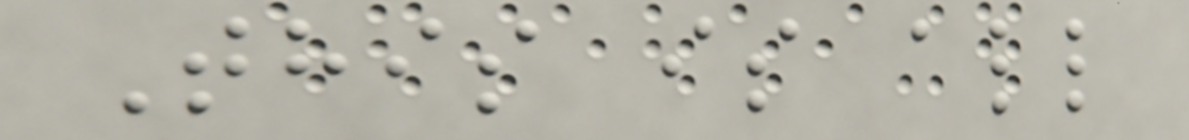This is all
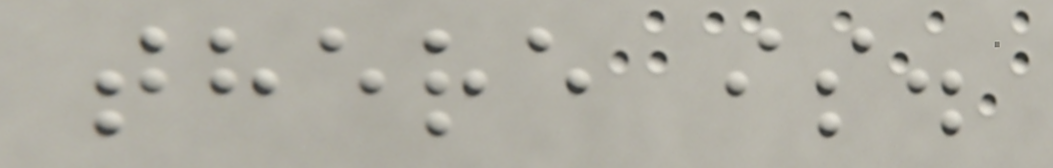there is.
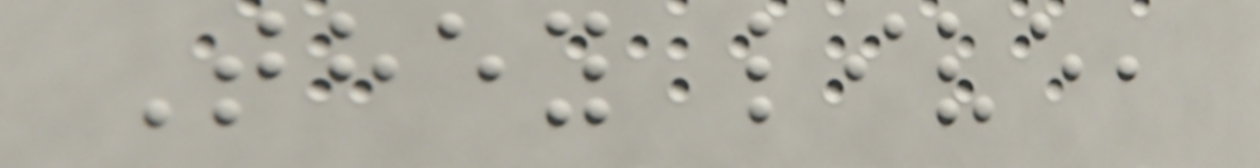They live,
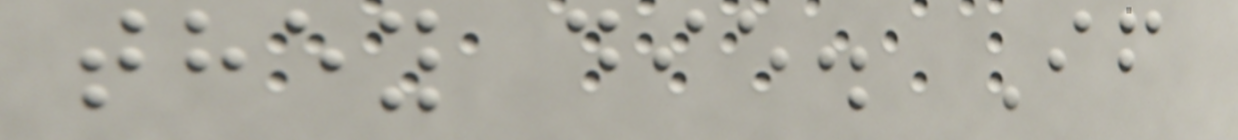they die. If
